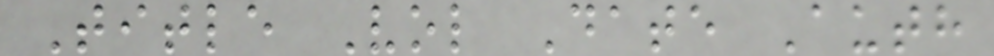Title Vol Date Auth
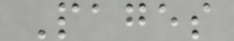Pages
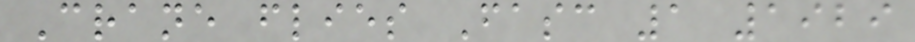Crane flies Fasc 1 1929
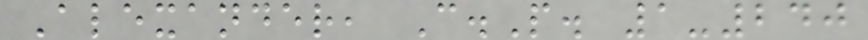Alexander, C.P. 1-240
